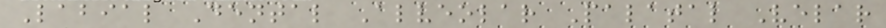Labial Dental Alveolar Palatal Velar
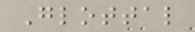Glottal
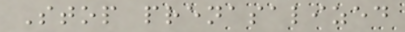Stop prenasalized
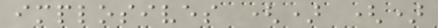implosives () ()
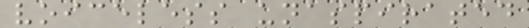voiceless unaspirated
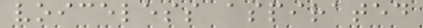voiceless aspirated
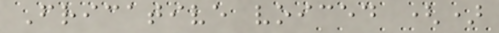Fricative voiced ()
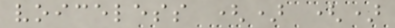voiceless () ()
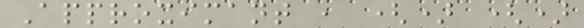Approximant , () ()
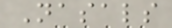Nasals
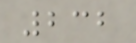232
